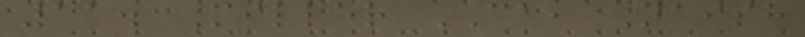11. Miller CA, Naish
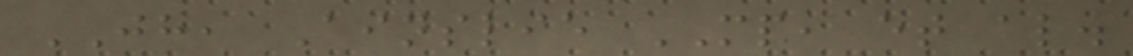JH, Ainslie MP, et al.
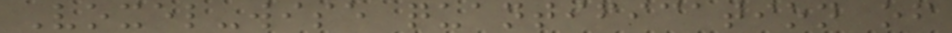Voxel-wise quantification of
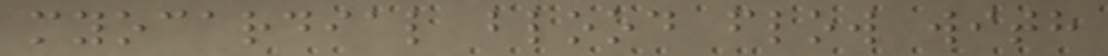myocardial blood flow with
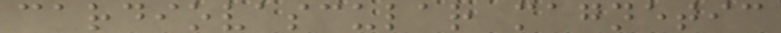cardiovascular magnetic
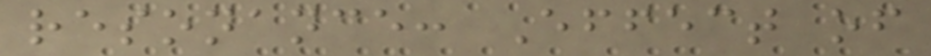resonance: Effect of
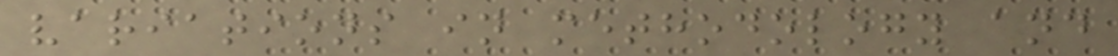variations in methodology and
